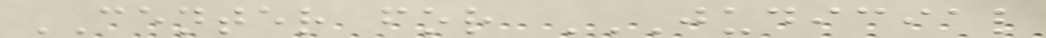CENTER for JUDICIAL
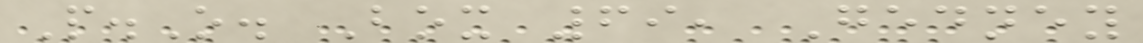P.O. Box 69, Gedney
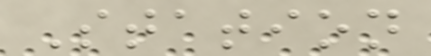Station
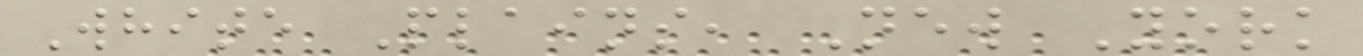White Plains, New York
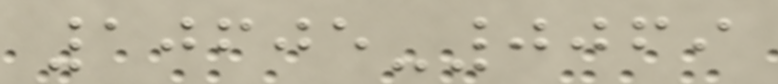10605-0069
